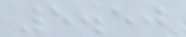5.50
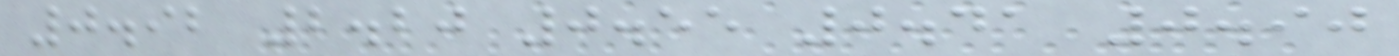0.92 2.20 0.55 0.41 0.90
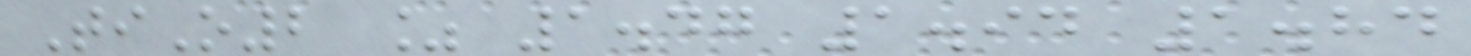TiO2 % 1.47 1.94 1.84
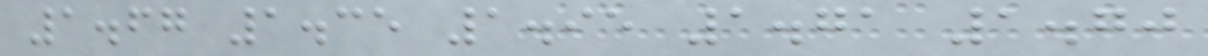1.67 1.35 1.95 1.71 1.70
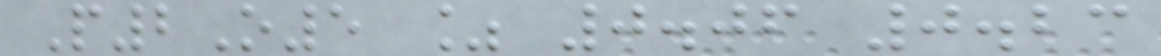P2O5 % 0.06 0.23
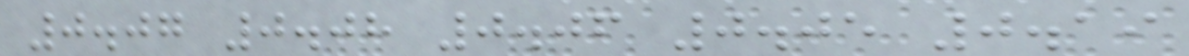0.07 0.08 0.06 0.05 0.19
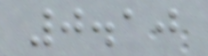0.10
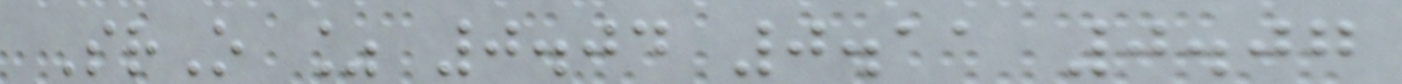SrO % 0.04 0.11 0.07
